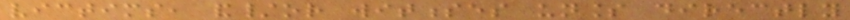victims, and/or witnesses unless directly
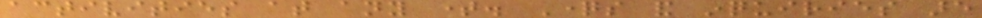activities at any time. Questions and inquiries are
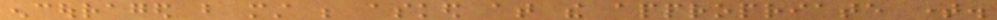encouraged but must be asked at the appropriate time.
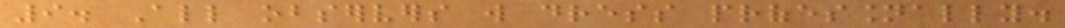9. All observers will dress professionally.
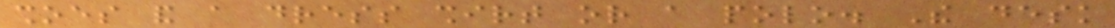shoes and a dress shirt or a polo. The desk
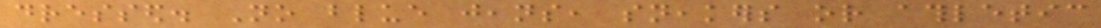dressed. No blue jeans, sneakers or athletic
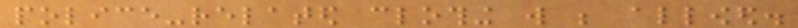police-related clothing will be allowed.
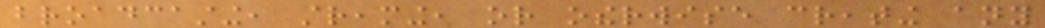broadcasting, streaming, or otherwise creating any
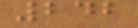242
